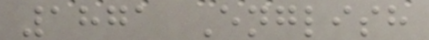1871 English
